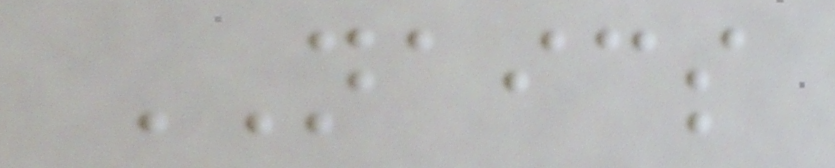NAICS
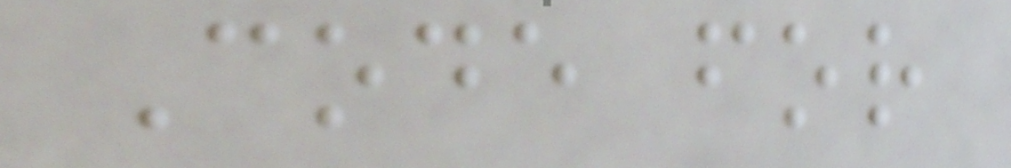Code for
